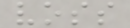voss
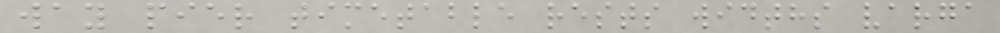way pier timetable rests widths varga
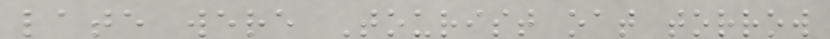late were Tourist oat torrow
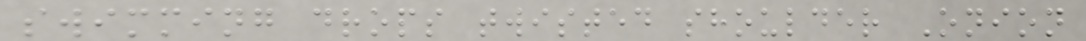swimming drops twisted shoulder Onion
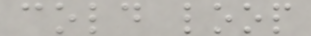cold loop
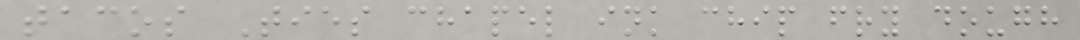tacos Ties chapel ink chip fry dough
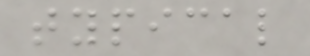typical
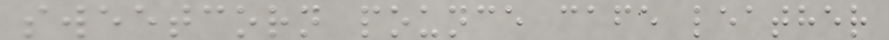sweetcorn pounce cafe leather
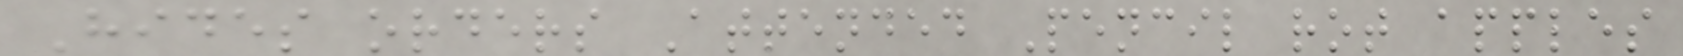Hides orders Attended Pencil rot apples
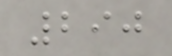290
